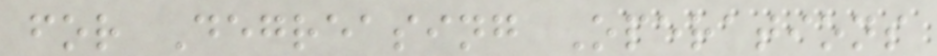for Degreasing Operations
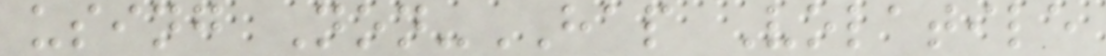using Non-HAP Volatile
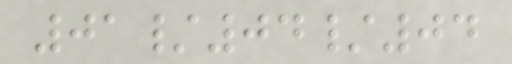01/04/04
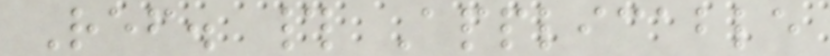Ref. # Applicable
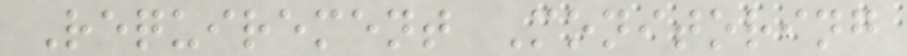Requirement Monitoring
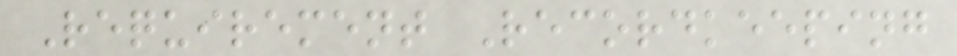Requirement Recordkeeping
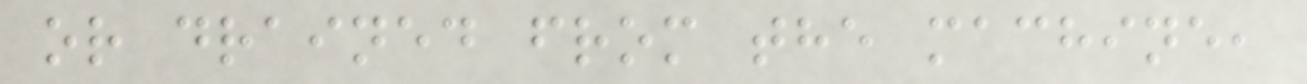or drained from the machine,
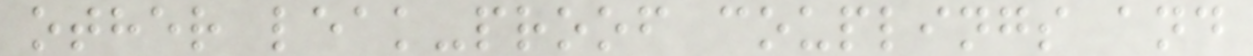other leak-proof couplings and
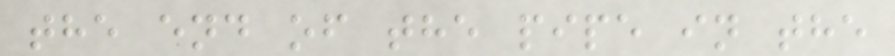the end of the pipe in the
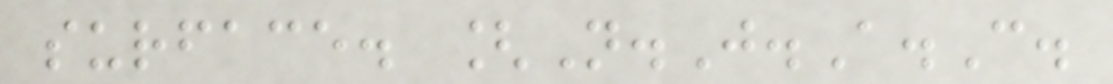surface. [N.J.A.C.
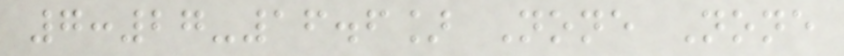7:27-16.6] None None
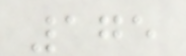175
